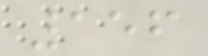156
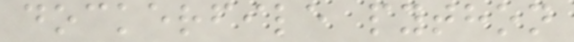dockerfile python
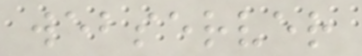webserver
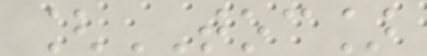[TOC]
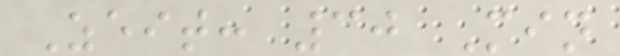Zeit: 30 Min
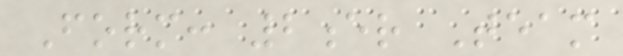Form: 2er Team
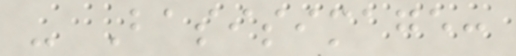- Basisimage:
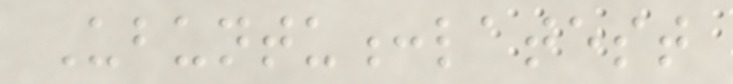Ubuntu:latest
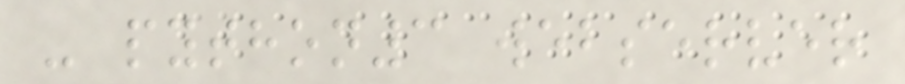- python3 webserver
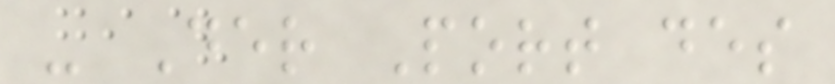- Der Port des
